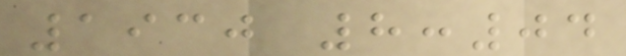1930 8:04
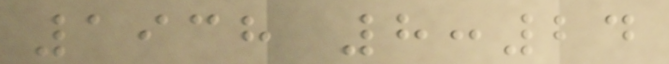1938 8:24
